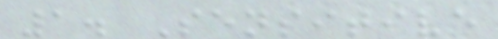1. Sensitive
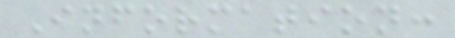Information:
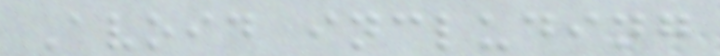Avoid including
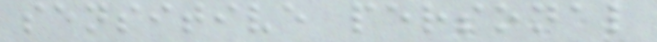sensitive personal
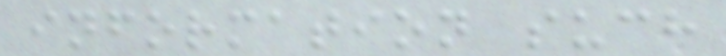information such
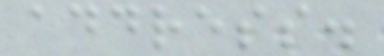address.
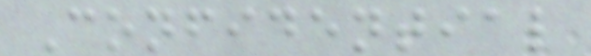Confidential
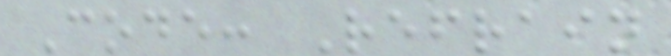Code: Refrain
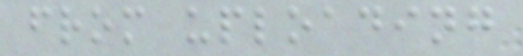from uploading
